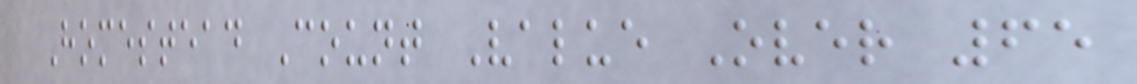Homestead Count Value Over 65
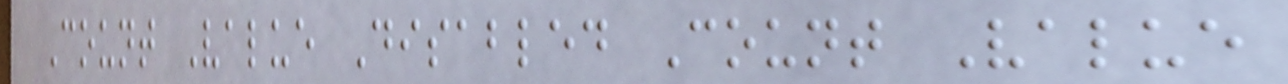Count Value Disabled Count Value
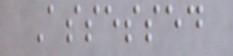Assessed
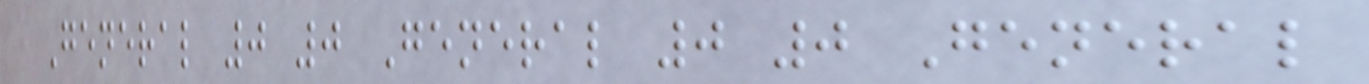General 0 0 General 0 0 General
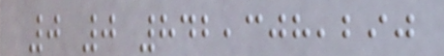0 0 842,308,290
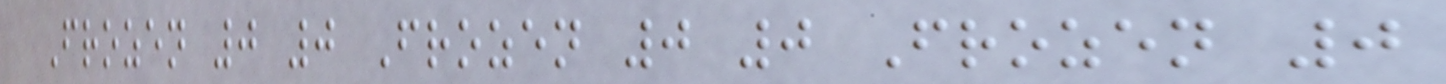Frozen 0 0 Frozen 0 0 Frozen 0
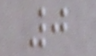0
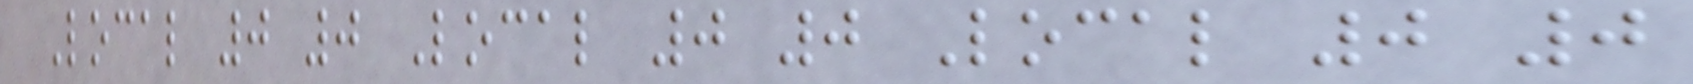Local 0 0 Local 0 0 Local 0 0
